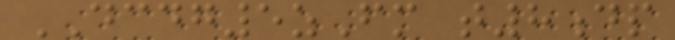DCDG5zFm t8dp
